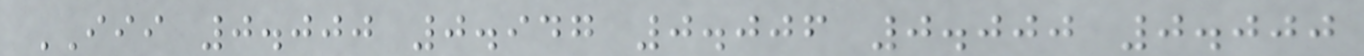III 0.000 0.947 0.006 0.000 0.000
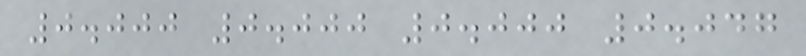0.000 0.000 0.000 0.047
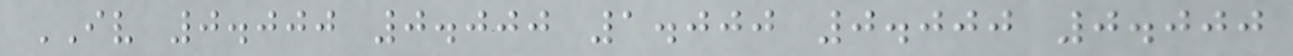IV 0.000 0.000 1.000 0.000 0.000
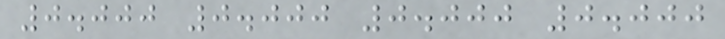0.000 0.000 0.000 0.000
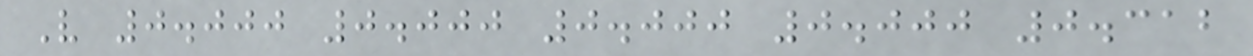V 0.000 0.000 0.000 0.000 0.312
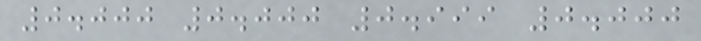0.000 0.000 0.999 0.000
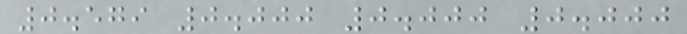0.579 0.000 0.000 0.000
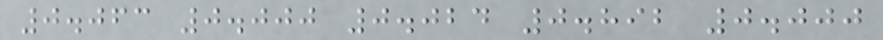0.063 0.000 0.024 0.892 0.000
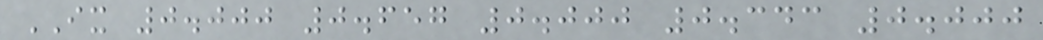IX 0.000 0.657 0.000 0.343 0.000
